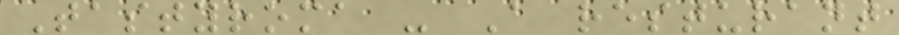Tastyroma - A resturant
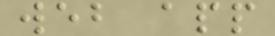web app
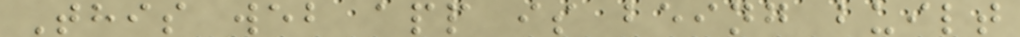This web app is being built
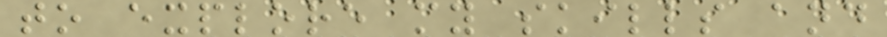to explore my skills and
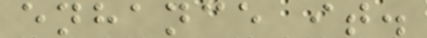enhance it.
